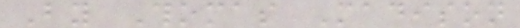By Thomas Madison
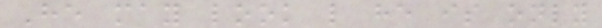He may look like he is only
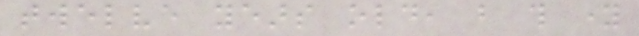twelve years old, but this young
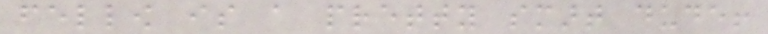fellow is a pretty smart dude!
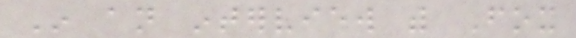In an interview with Fox
